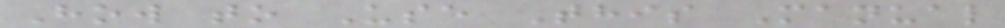How to Use This Manual
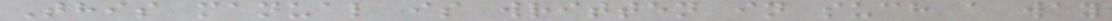This manual is written in such a way
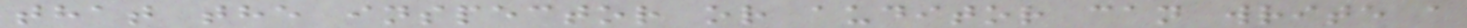that the inspector or auditor can write a
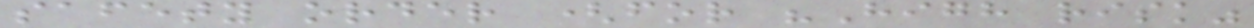safety order (for "High risk"
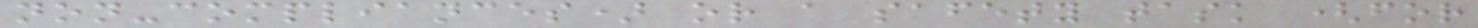non-compliances) or a safety task (for
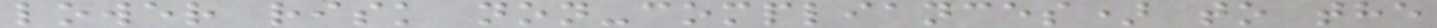lower risk non-compliances) to the
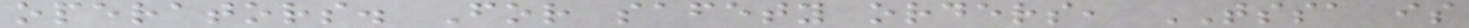operators. For safety orders, TSSA is
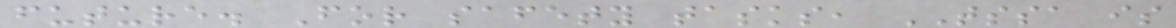future. For safety tasks, TSSA is
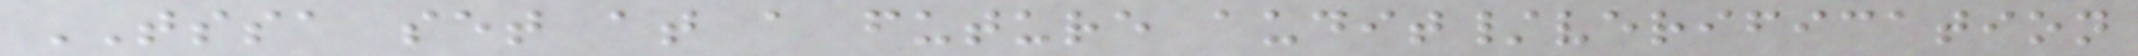TSSA set at a future audit/verification
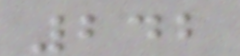242
